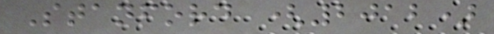Stanford (2012)
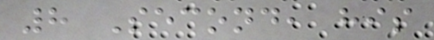8 Second, his
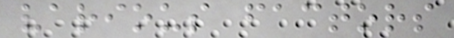various factors
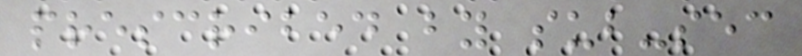prescribed by sub-sec
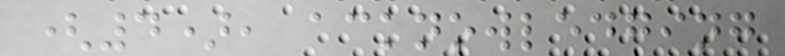(4), acknowledging
